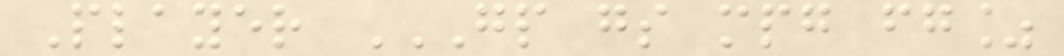Player GP GS MPG FG%
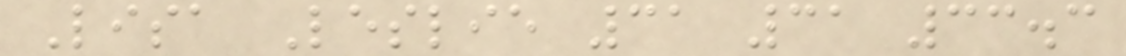Lisa Leslie 31 31 33.3
